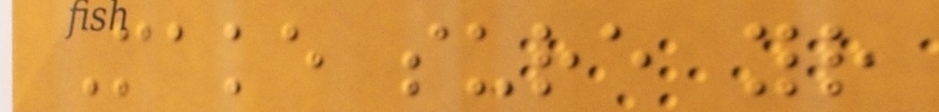Make sure your
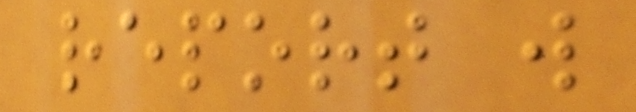report will
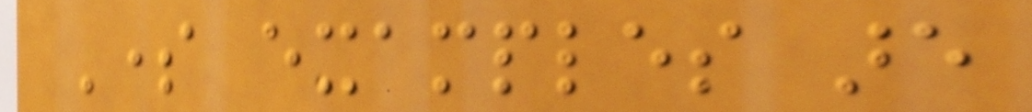Some examples are
